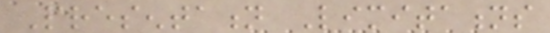Presentation Limitations
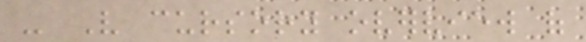- Very cursory overview of
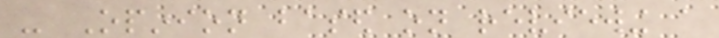- Opinion based on reviewing a
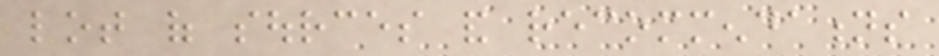lot of sources and recommendations
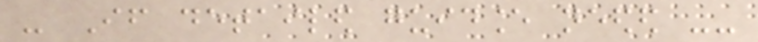- If detailed guidance needed --
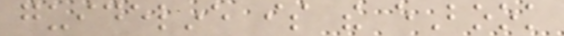guideline is the eBook
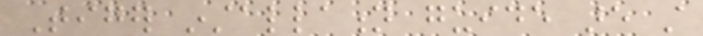Tiger installation guide are still
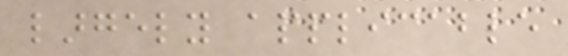largely applicable
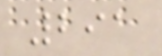291
